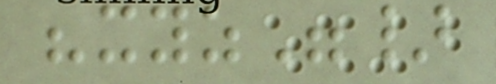"xyz"}
